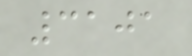3101
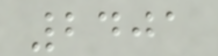2401
